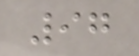97
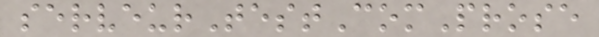serveurTestComProse
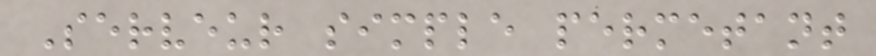Serveur simple permetant
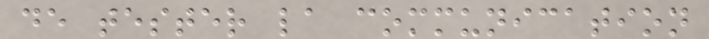de tester la communication
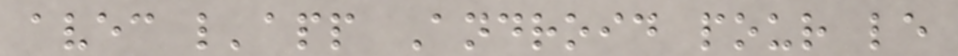avec l'app Android pour le
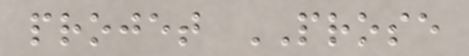projet PROSE
